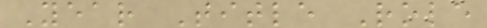Year Title Role
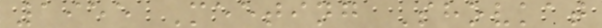1955 Meeting Shovkat
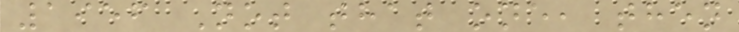1956 Not that one, then
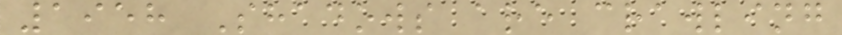1958 Shadows are crawling
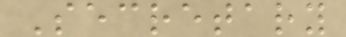Secretary
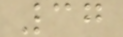37
